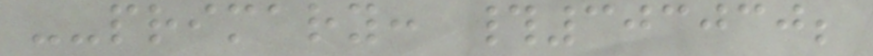--primary: #303030;
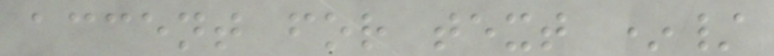accent for text */
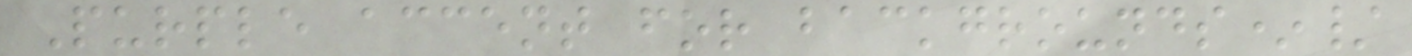Purple accent for backgrounds*/
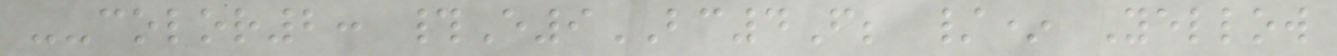--color2: #E9BC4F; /* Yellow
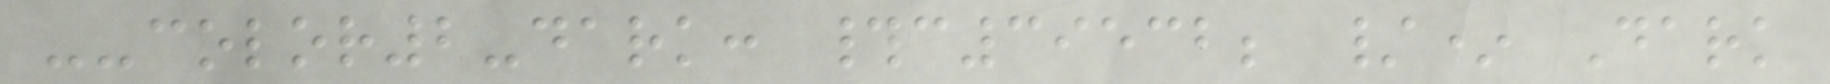--color2-dark: #c39532; /* Dark
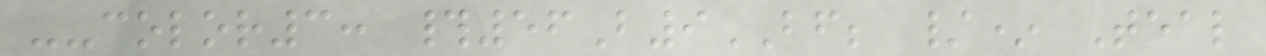--color3: #56B9BF; /* Teal
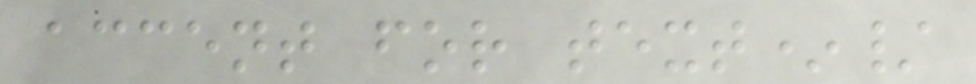accent for text*/
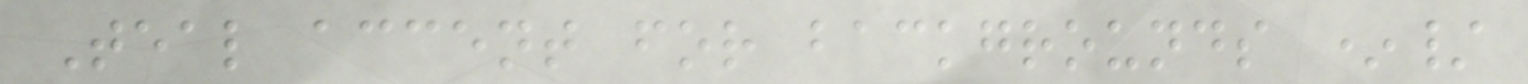Teal accent for backgrounds */
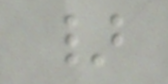}
